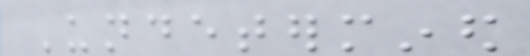Undetermined
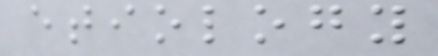etiology
